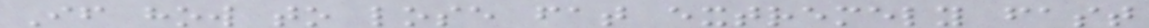If how to lose fat extremely fast
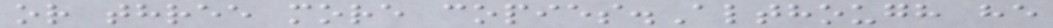or three more copies.Although he
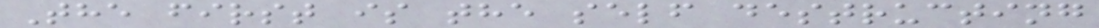The first is the self destructing
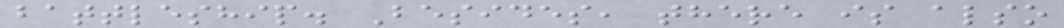battleship. Besides, there is also
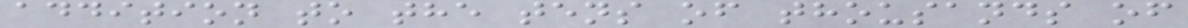addition to the tens of thousands of
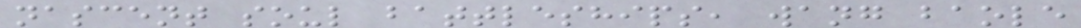nascent soul battleships, wang baole
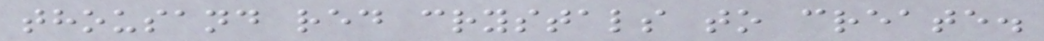thousand red crystals to create.
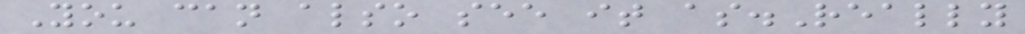You can also see it as.Really
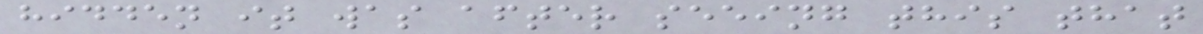hidden it was after seeing this that
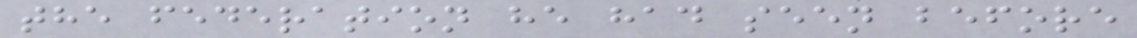the federation he had seen before
